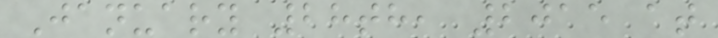January 28th, 2015 at
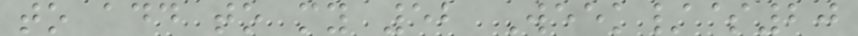to add to my 52 Week/$20
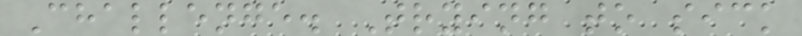Challenge. Trying to sick
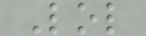Lol
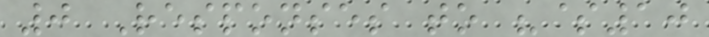0 Responses to "$10
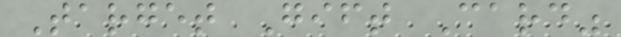Target Gift Card"
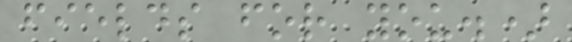fields for you.)
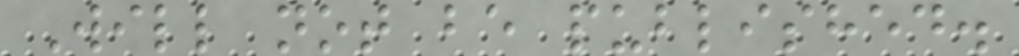Will not be published.
